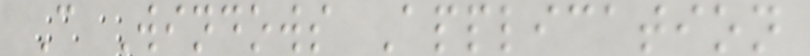C Windows Application
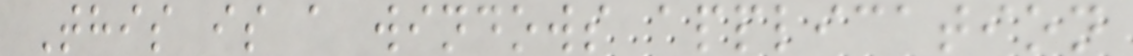This is a windows application
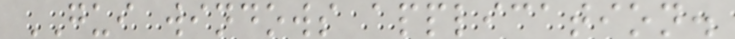GUI windows application.
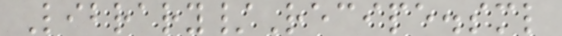Library/Recipe.sml
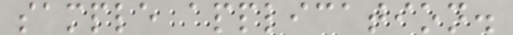sample application.
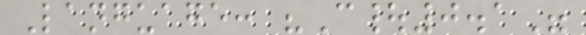Language: "C|0.1"
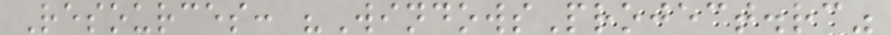Resources: "WindowsProject.rc"
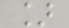]
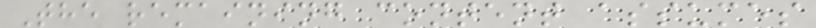The remaining content assumes
